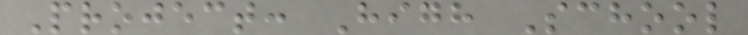Project: High School
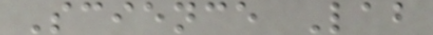Science Lab
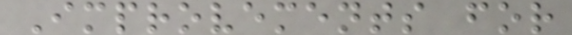Improvements for
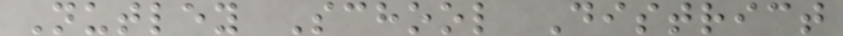Nutley School District
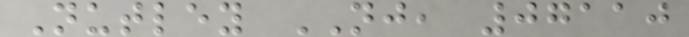Nutley NJ, 07110
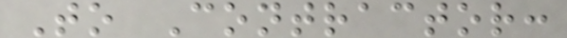To Contractor:
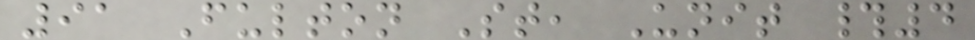91 Fulton St, Unit #4
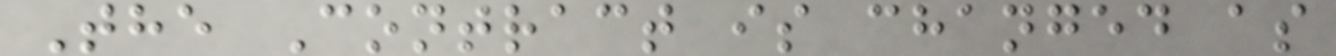The Contract is changed as
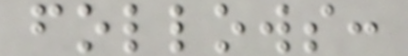follows:
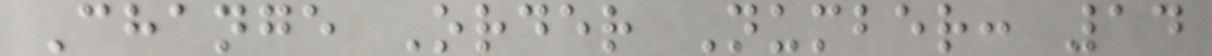Change Order Number: 14
